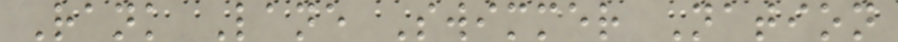Rank Lane Swimmer Nation
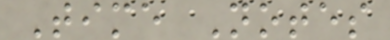Time Notes
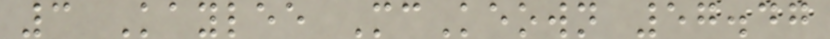3 Kaylee McKeown 57.47
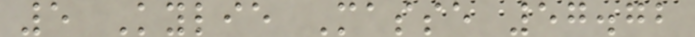5 Kylie Masse 57.72
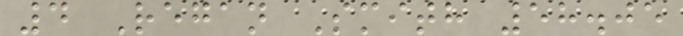4 Regan Smith 58.05
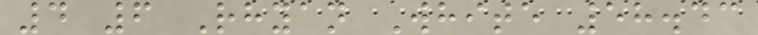4 6 Rhyan White 58.43
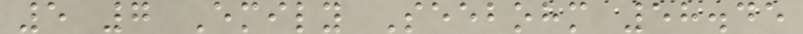5 7 Emily Seebohm 58.45
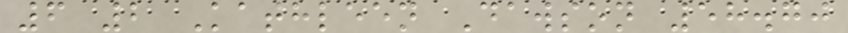6 2 Kathleen Dawson 58.70
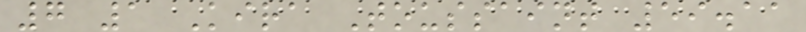7 1 Kira Toussaint 59.11
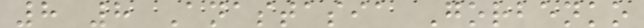8 8 Anastasia Gorbenko
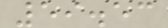59.53
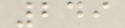249
